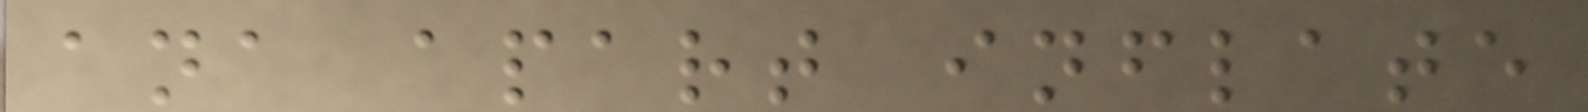ana apart inflate
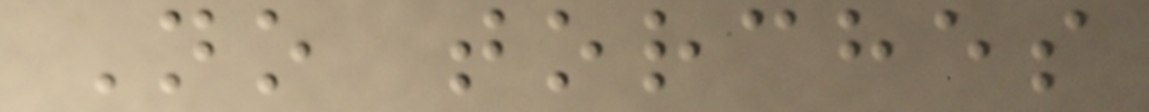No torches
